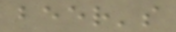beer's
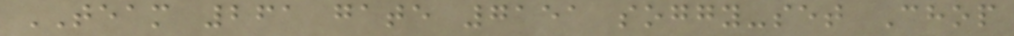TEAM 261 gate 7151 soggy-set Chop
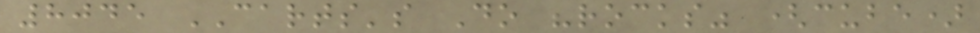8045 CARTS's Do "rocks" (cube)
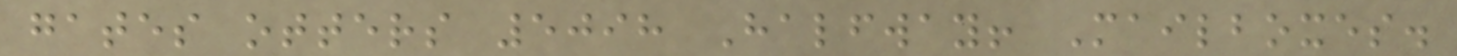gates otters 5098 Halfway! Mailboxes.
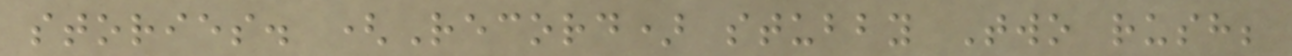stories. (Record) stubby Two rush;
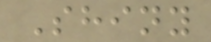Shiny
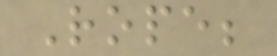Rope;
